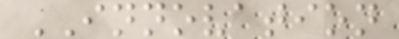INNOVATION
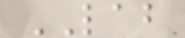LAB
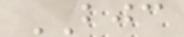BJC
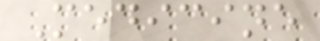Medicine
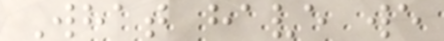What have we
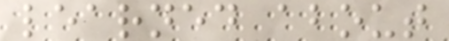learned about
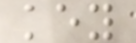key
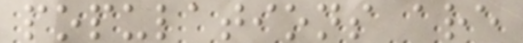populations are
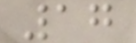17
